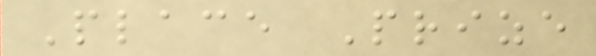Place Prize
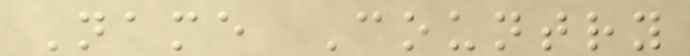Name Country
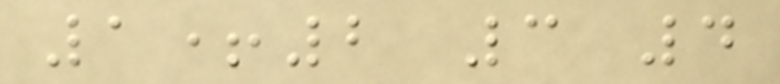1+2 3 4
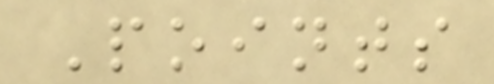Points
